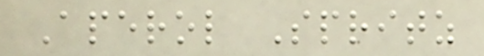Aperol Spritz
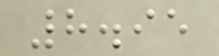8.95
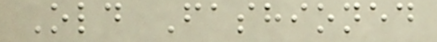Old Fashioned
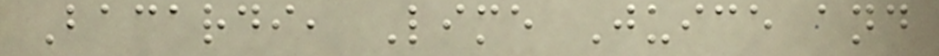Bacardi, Lime Juice and
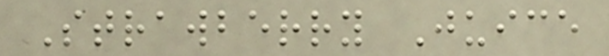Strawberry Juice
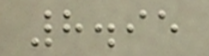8.95
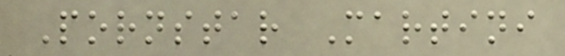Pornstar Martini
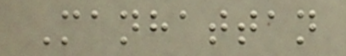Manhattan
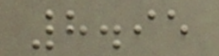8.95
